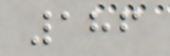186
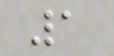1
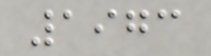1973
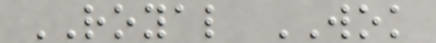ROYAL WOK
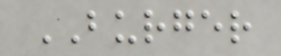BURGER
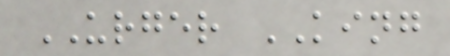URGER KING
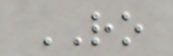RO
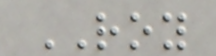ROY
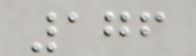176
